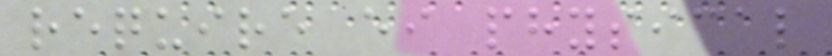require either physical
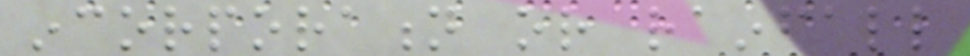incorporation or rainfall
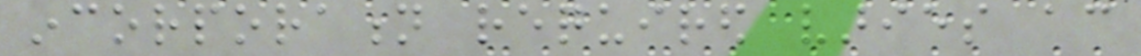incorporation required varies according
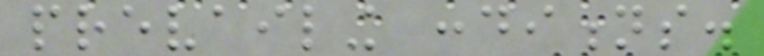prevailing conditions.
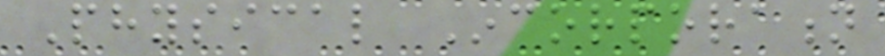Physical Incorporation
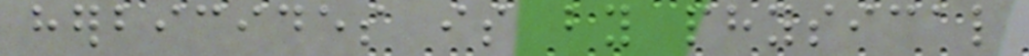herbicides is by physical
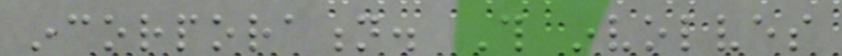incorporation. This involves
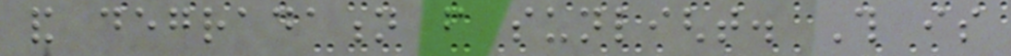and degradation from sunlight. This is
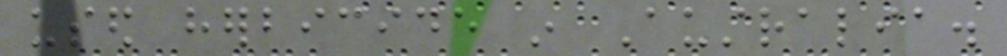used herbicide in Australia.
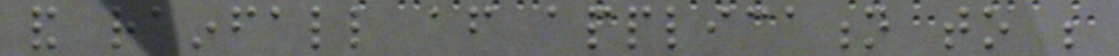and rainfall after application to be
